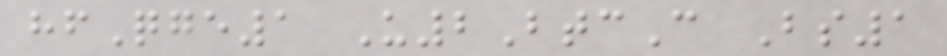hfQge1 U2BtcC Bs1
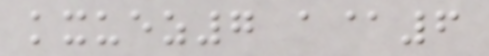kxuez7 a@6
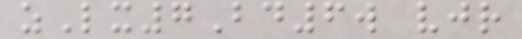zLx7Bd6w vjr
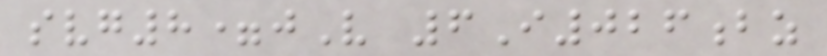svg8=jV 6I026bz
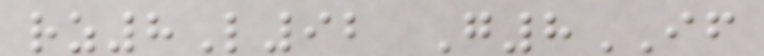rz8L92 G8IF
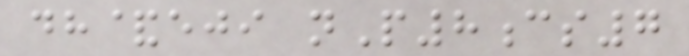dh&eji nP8cs7
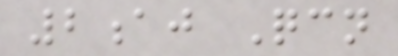2aj Qcn
